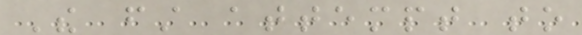The first attempt to
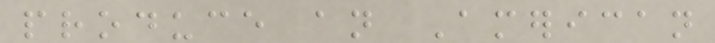produce an American
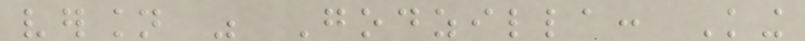version was Godzilla: King
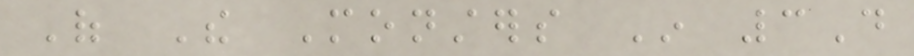Of The Monsters In 3D
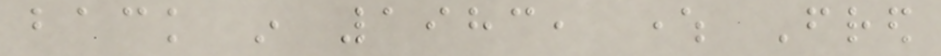back in 1983, where Fred
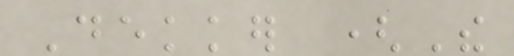Dekker (The
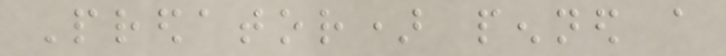Predator) penned a
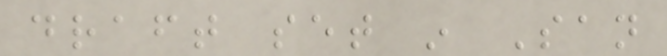draft set in San
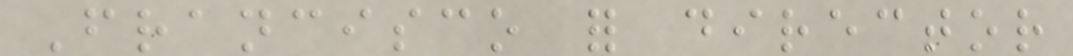Francisco for director
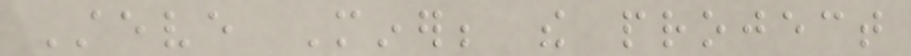Steve Miner; the project
